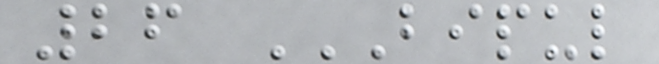26 BIPUL
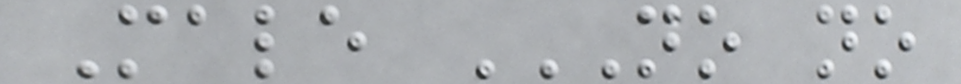Male NO NO
